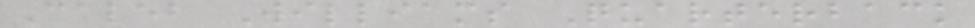Caleb Williams Quarterback
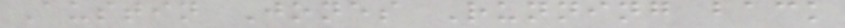Austin Jones Running back
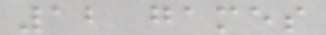12 games
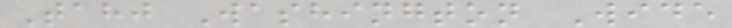Tahj Washington Wide
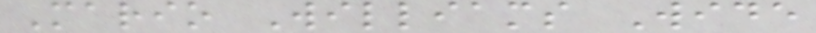Mario Williams Wide
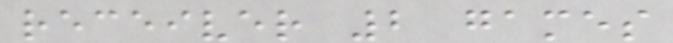receiver 2 games
